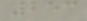253
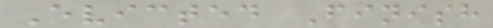Evicted Finish
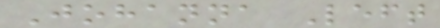Johanna Left
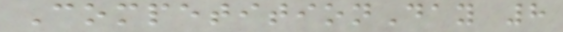CompetitionDay 8
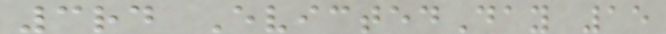3rd EvictedDay 15
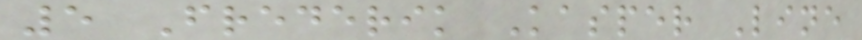5 Frederik Kasper Line
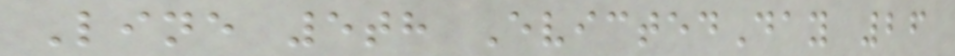Line 5th EvictedDay 26
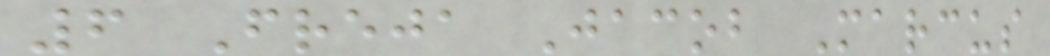6 Freja Jacob Marcus
